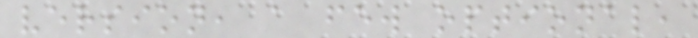version, a few optional,
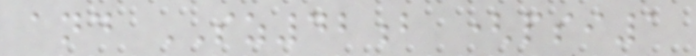and SZ42b (psi1
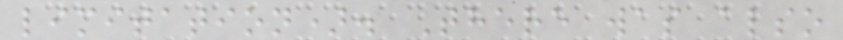limitation). There was also
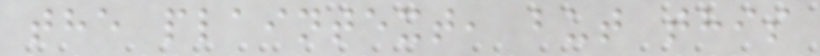the plaintext, but this
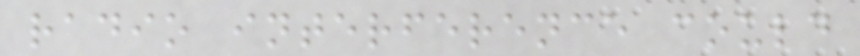radio interference could
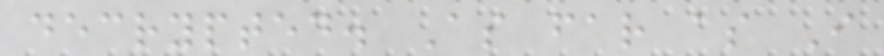decrypted. As far as I
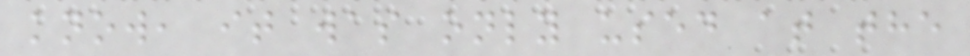know, it was only used at the
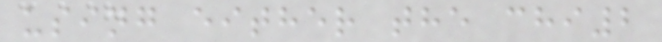using either the chi2
